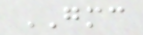GMC
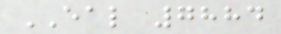EAL 7884
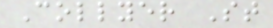Collyer St
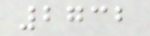2732
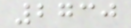2730
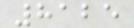8125
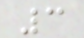3
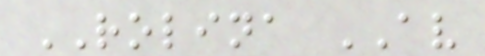ROLINA AV
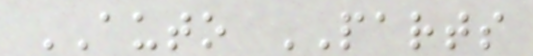AUTO PARTS
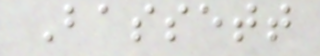Bassett
